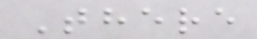There
